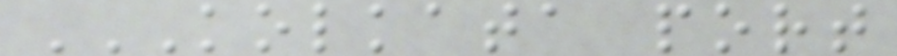KOLKATA PORT
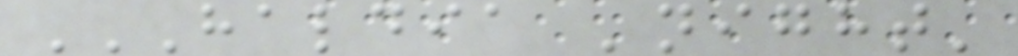HALDIA 'NIGHT'
